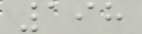198
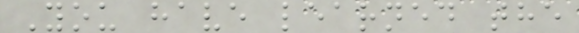You have learned the
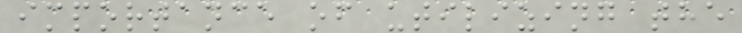importance of utilizing the
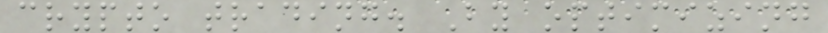crypto trading. By optimizing
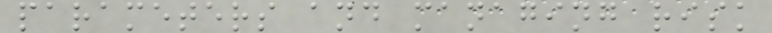parameters and managing risk
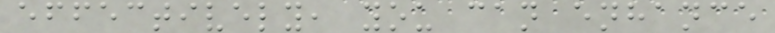effectively, you can enhance
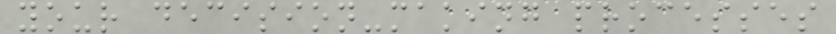your decision-making processes
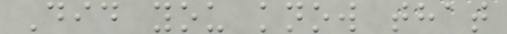Did you know that
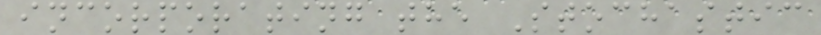incorporating the Stochastic
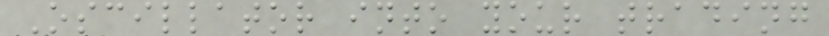Oscillator into your trading
